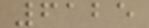6125
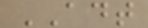ADT
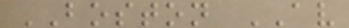BOSTON AV
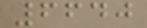6640
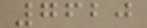7620
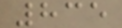835
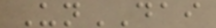UnDAI
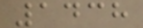1438
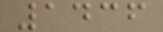1436
